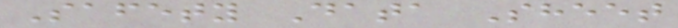Safety Data Sheet
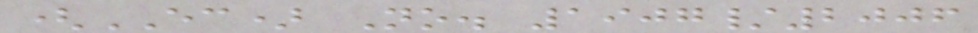(EC) No. 1907/2006
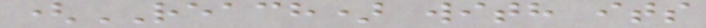(REACH) with its
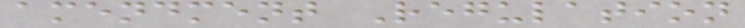amendment Regulation
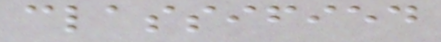classified
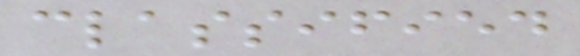classified
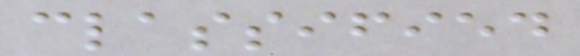classified
